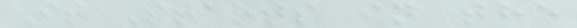It Starts in the
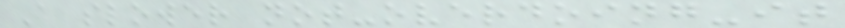A slower not-overdoing-it
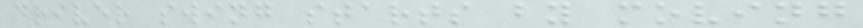driver swing starts by moving
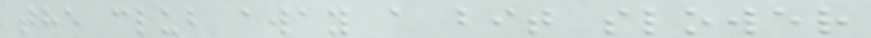the club away a bit slower
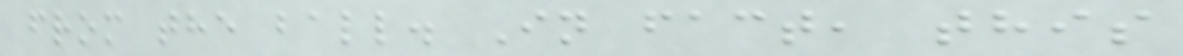from the ball. In fact, this
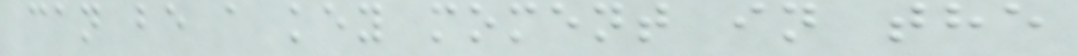can be a key moment in the
